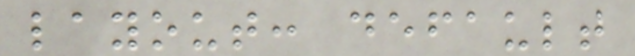layout: default
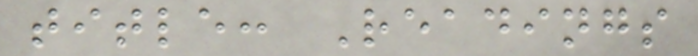title: Readings
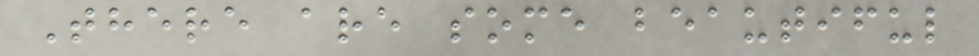There are some beautiful
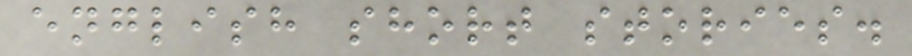english short stories.
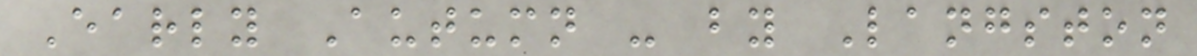Early Autumn - by Langston
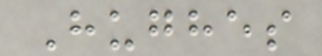Hughes
